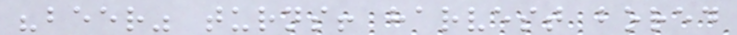"beer" turns! harvest bored
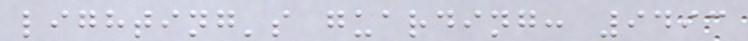lighting's guarding: 9493
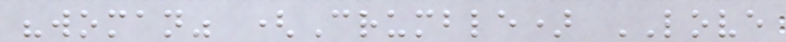"woman" (Crumble) LOVE
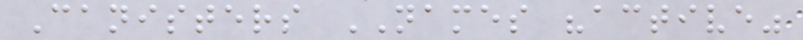Canisters NAMES "active"
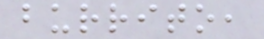burrito,
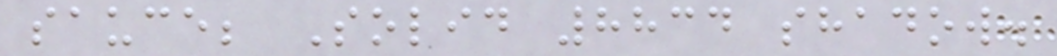sauce; Solid 8834 shadow.
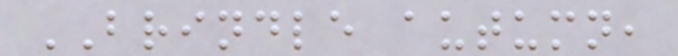BRINDLE autumn,
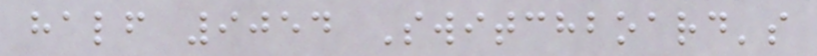half 9054 Switchboard's
